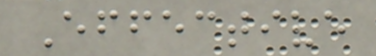Effective
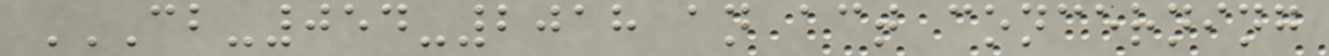CB-054-2018 AN ACT CONCERNING
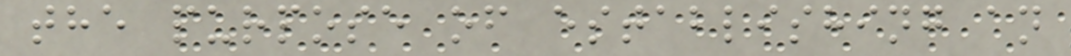the purpose of establishing an
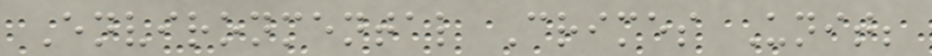Environmental Crimes Unit;
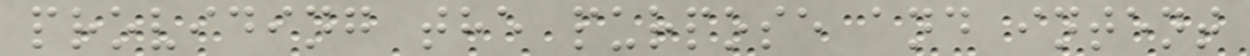providing the purpose and intent
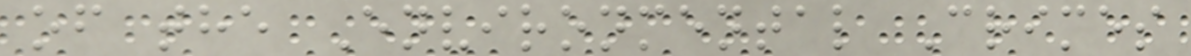of the Environmental Crimes
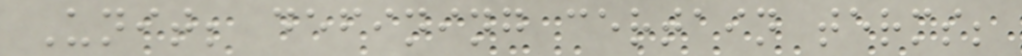Unit; defining certain terms;
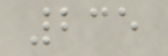235
